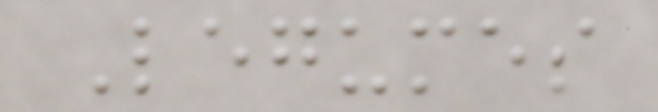Legumes
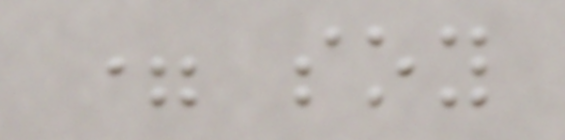= soy
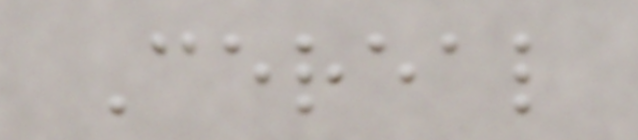Cereal
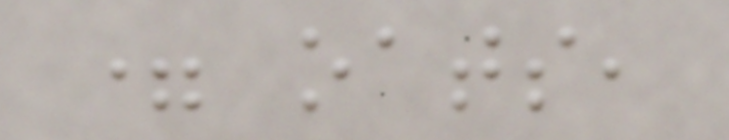= oats,
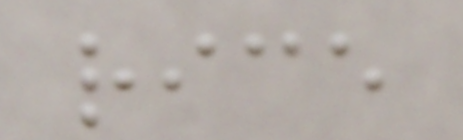rice
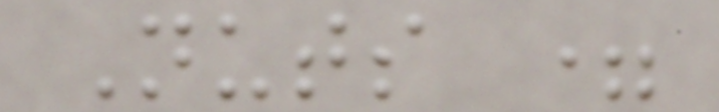Nuts =
